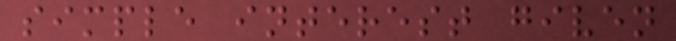simple interest given
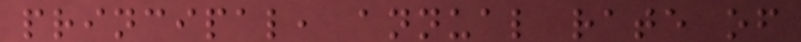principal, annual rate of
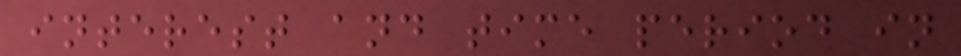interest and time period in
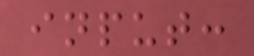input:
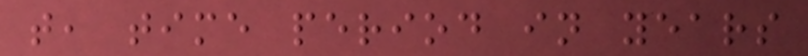t, time period in years
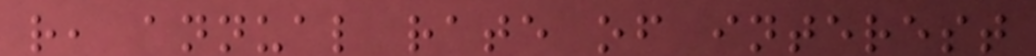r, annual rate of interest
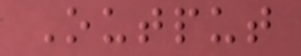Output
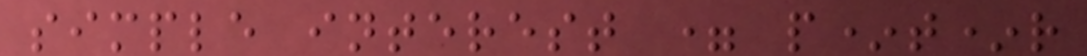simple interest = p*t*r
